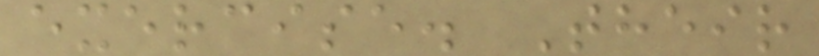exercise. Their
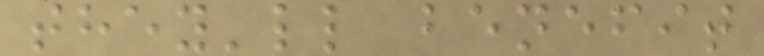they'll benefit
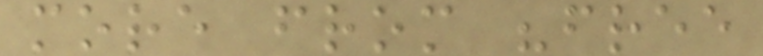more from "free
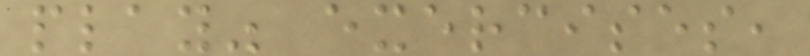play" exercises,
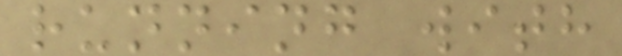running with
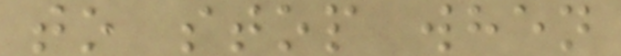to stop when
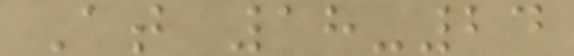At 18-24
